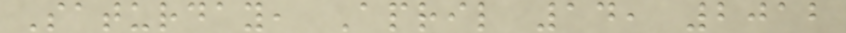Saturday, April 14, 2012
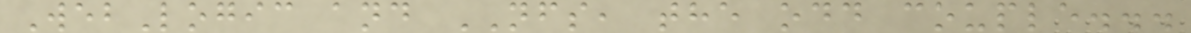WebLogic and NFS, the odd couple...
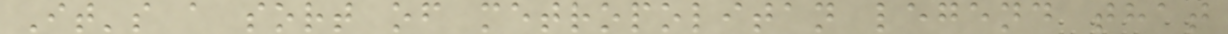It's a sort of metropolitan legend that
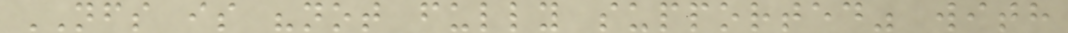NFS is "not fully supported" with
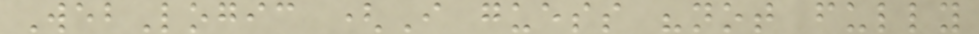WebLogic (I guess "not fully
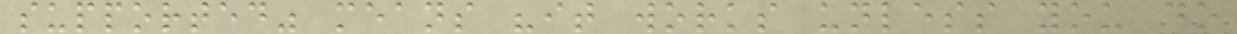supported" means "it works unless you do
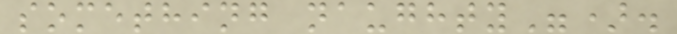something naughty").
